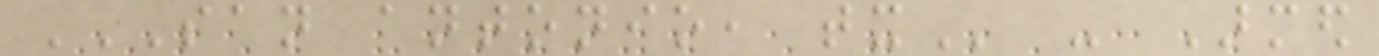SAN ANTONIO, TX - Armed
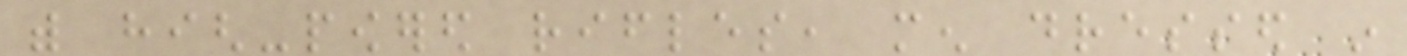with high-powered rifles, men dressed in
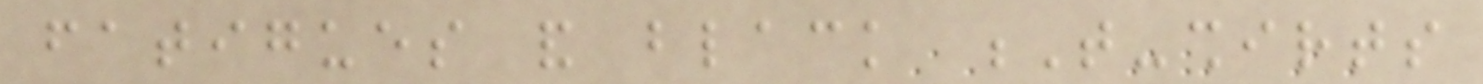fatigues and black T-shirts
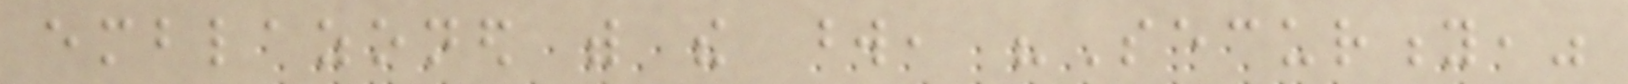emblazoned with the word, "Security,"
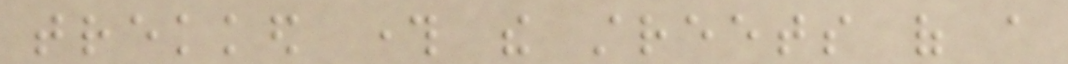trekked through the streets of a
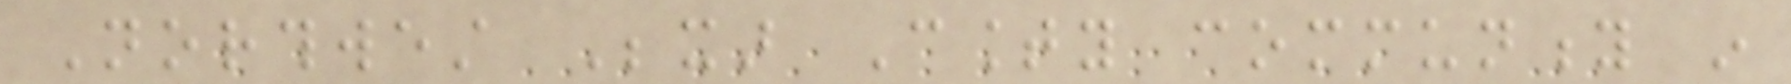Northwest Bexar County community in
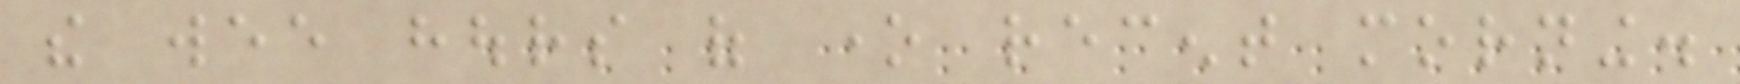the wee hours of one recent morning.
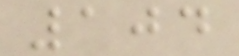104
